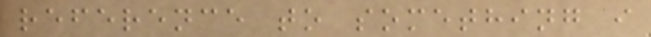reference to something i
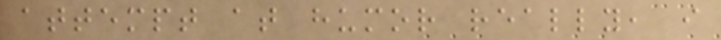attempt at humor really, i
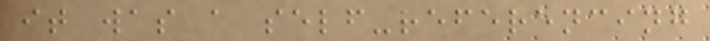it was a self-referencing
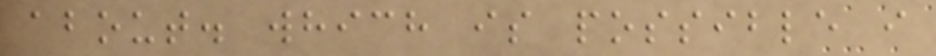about. which is possible i
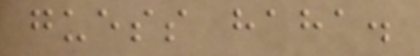guess haha.
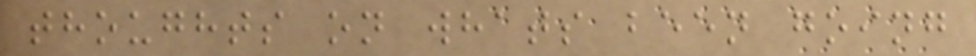thoughts on whats been going
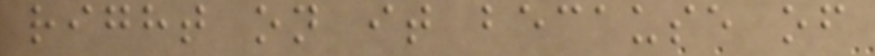right on it because of
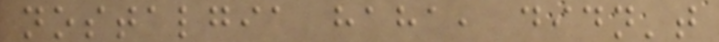nostalgia haha, didn't
